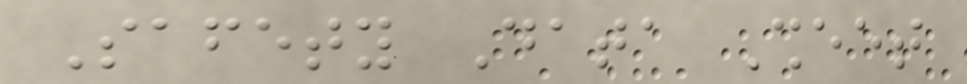Safety Data Sheet
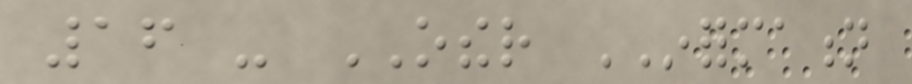16 - OTHER INFORMATION
